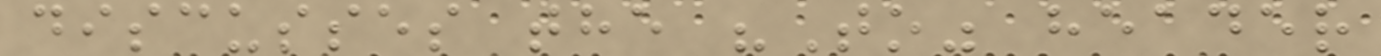discusses the "To" header
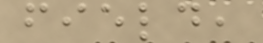field,
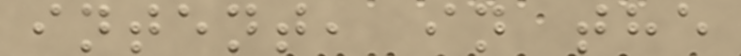intent, in the
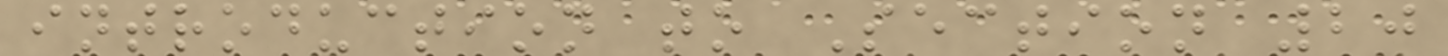introduction to Section 20
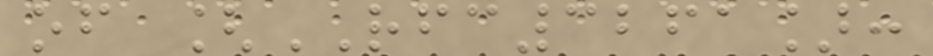of [RFC3261]:
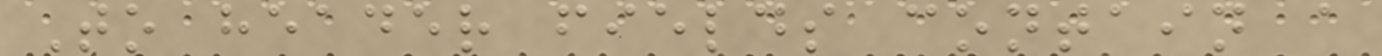To header fields contain a
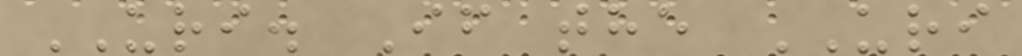URI. If the URI
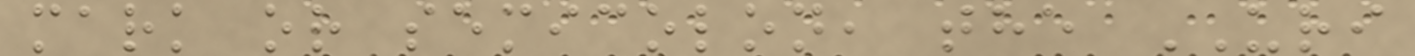mark or semicolon, the URI
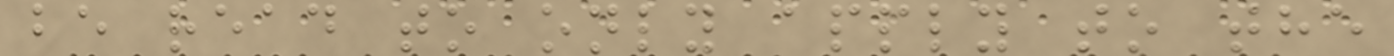be read to only apply to the
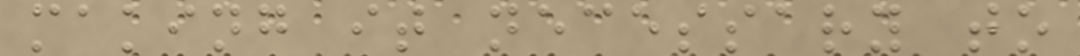making it necessary to
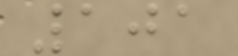101
